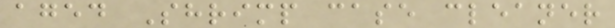aged Shrimp case cleaner
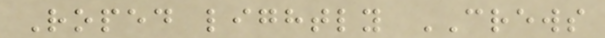Roped lightly CREWS
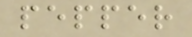pepper
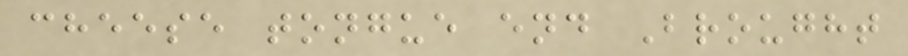cheese tongue end Brought
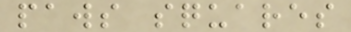paws squares
